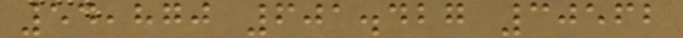54,870 601.427 30562
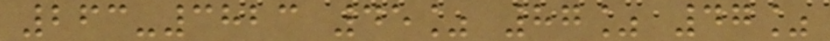263-3823 45% 87% 47%
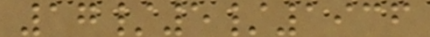17/5/1936
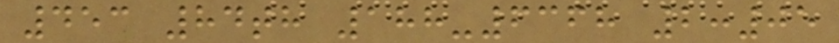453 84th 188-6368 2:05
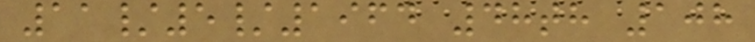11/5/1964 48th 108
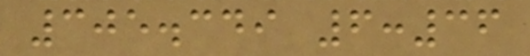305.349 6:36
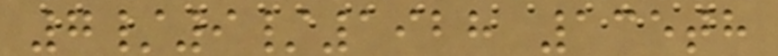7/9/1928 135th
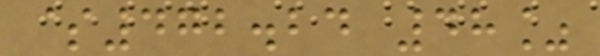$472.24 48%
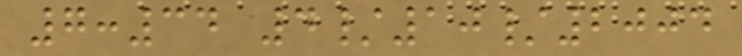7:34 4/10/2004
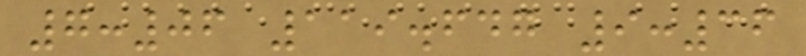7:06 119.647 9:36
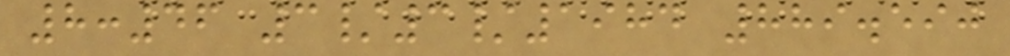8:46 3/3/1984 889.590
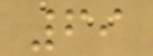69
